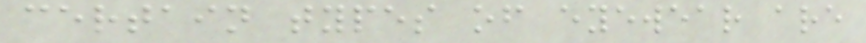certain types of eyewear are
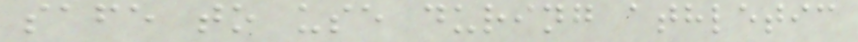safe to use during athletic
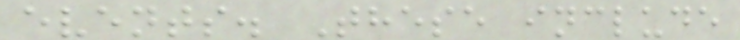events. These include
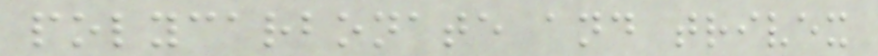polycarbonate and trivex
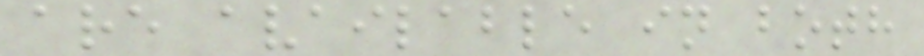are available in both
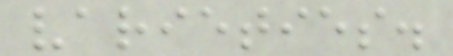varieties.
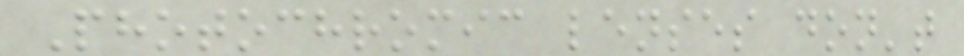Photochromic lenses don't
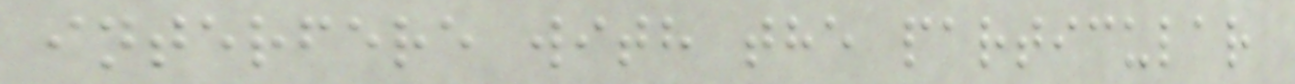interfere with the particular
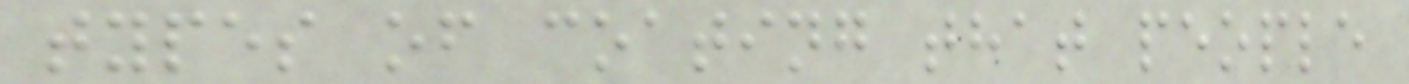types of coating that people
